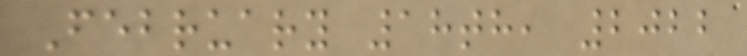February 18th, 2022
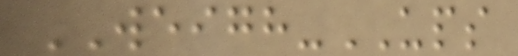WEIGH-UPS
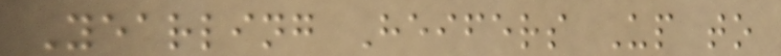Yearling Heifers Up to
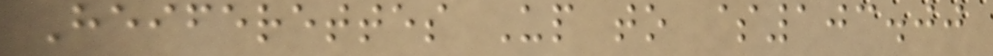Heiferettes Up to $103.00
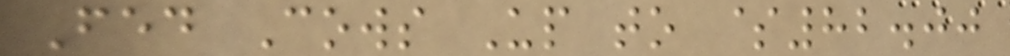Fed Cows Up to $82.00
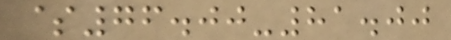$76.00-81.00
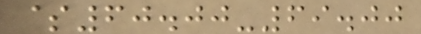$60.00-69.00
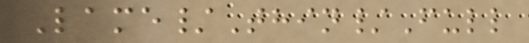Lame/Thin/Full
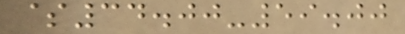$34.00-59.00
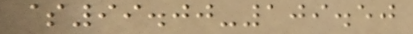$99.00-109.50
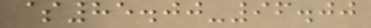$85.00-96.00
